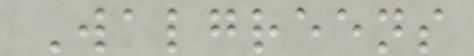Walgreens
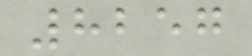8257
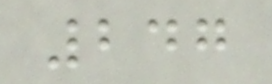247
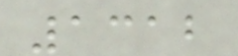1312
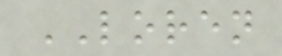LOREN
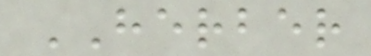HERBER
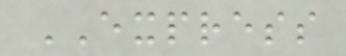EXPRESS
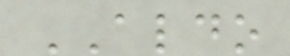ALDO
